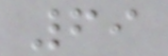69
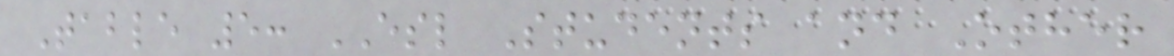Table 5: ESL Students and Other
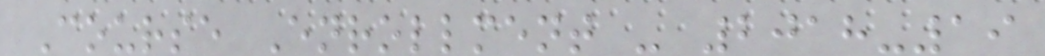Course Enrollment - 2018-19
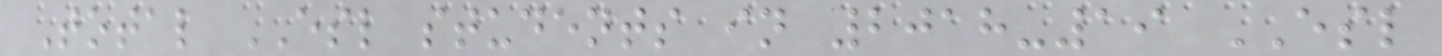Total ESL students in 2018-19 ESL
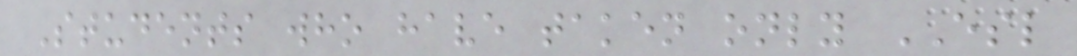Students who have taken only ESL
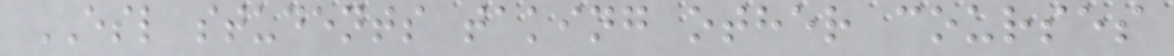ESL students taking other courses
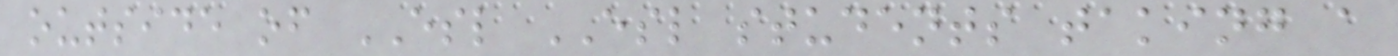outside of ESL ESL students taking a
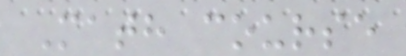Math course
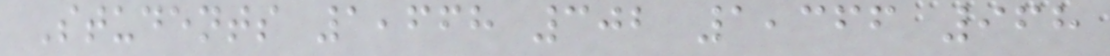Students 1,668 302 1,366 968
